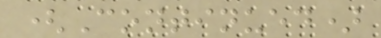(Continued)
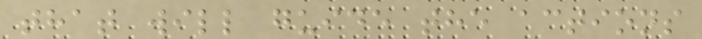that will guide the actions
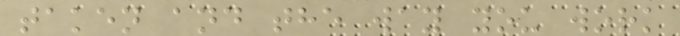taken and the way you work
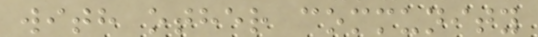with other community
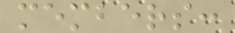members:
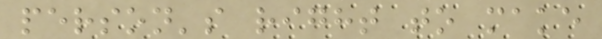person's right to make
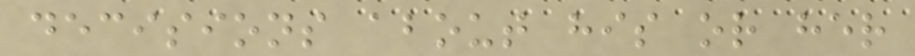decisions about his or her
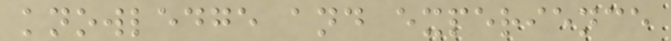knowledge and experience
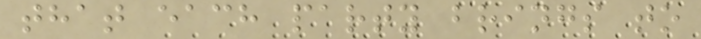that each party brings to
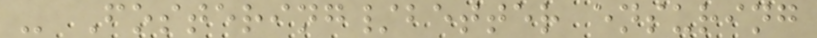- Fostering/better ensuring
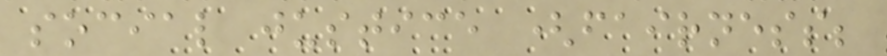social justice (fairness;
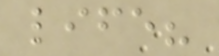life?
